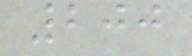200
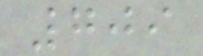709
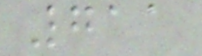711
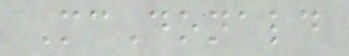McDonald
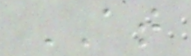AT
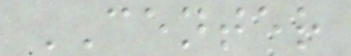CENTER
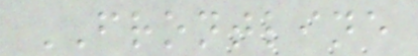FRONTLINE
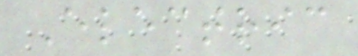Electric
